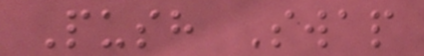Push Swap
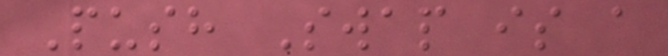Push Swap is a
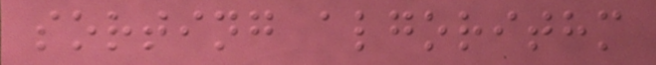sorting algorithm
